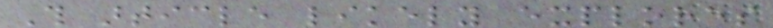This article likely explores
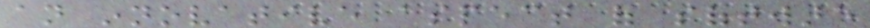an innovative aspect of software
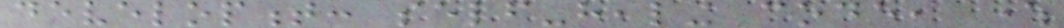development: self-healing code, where
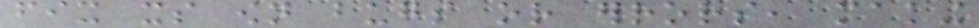fix its own bugs or errors, making
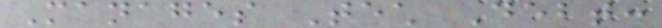Manages Tech Debt:
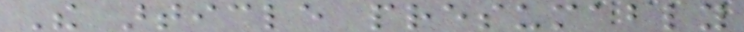The article presumably
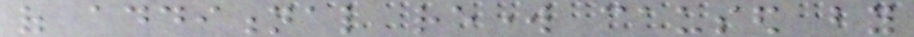of additional rework caused by
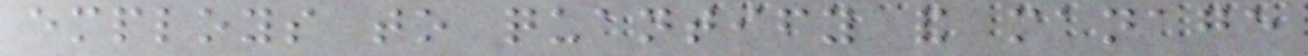employs to quantify and manage
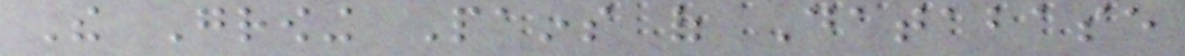The Growing Pains of Database
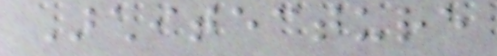Architecture
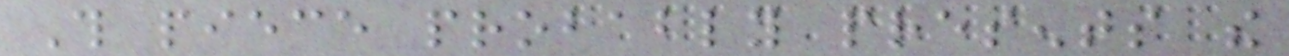This piece probably presents the
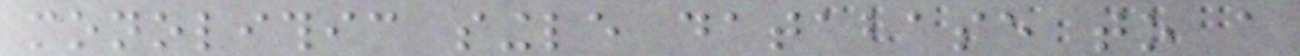monolithic single database to a
